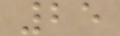25
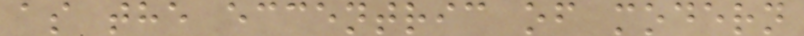as the eccentric of modern
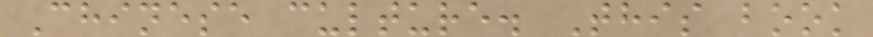Chinese culture. This book
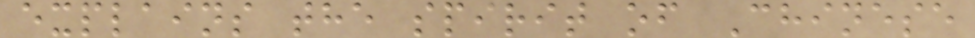explains the spirit of Chinese
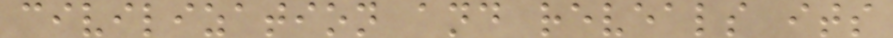civilization and reveals its
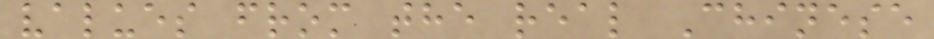values from the real Chinese
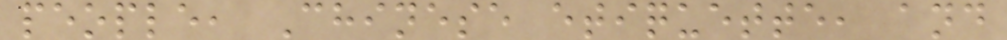people, Chinese etiquette, and
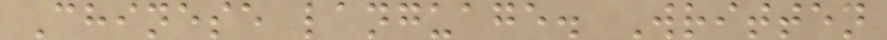Chinese language. Written
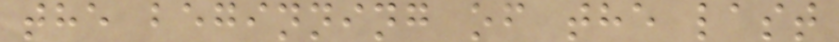the beginning of the last
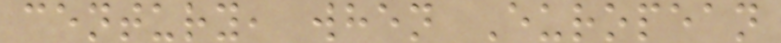century, when European
